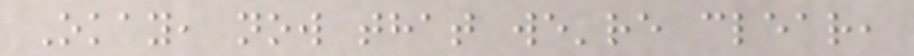Okay, now that we're clear,
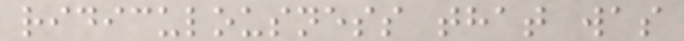ridiculousness that was
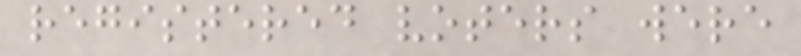registered voters were
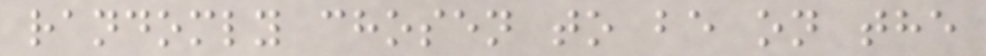randomly chosen to be on the
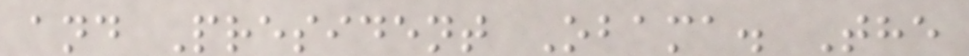and President Obama. The
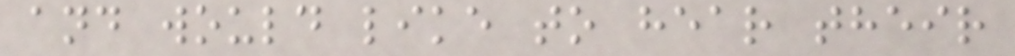and would like to hear their
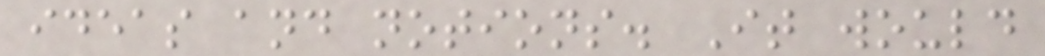ideas and notions. It would
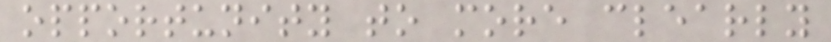opportunity to more clearly
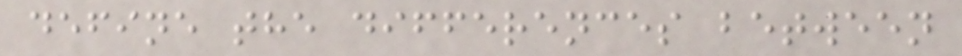define the differences between
